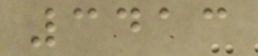3413
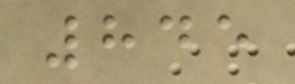845
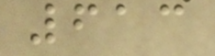613
